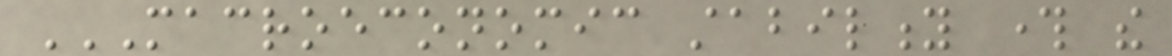MACROECONOMIC STABILITY THROUGH THE
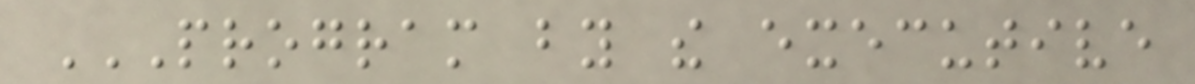PROGRAM BY THE EXECUTIVE
